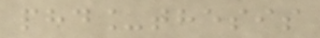phd_thesis
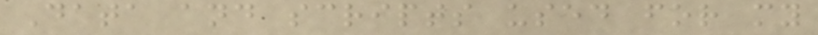Data and scripts used for my
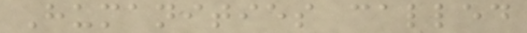Humanities called
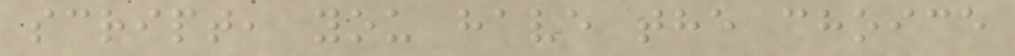script, you have the choice
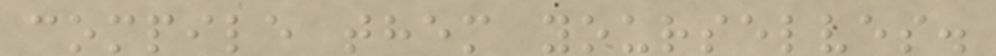compile them yourselves.
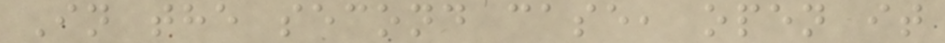In the second case, open it
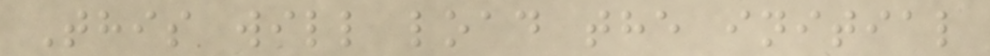This will load the initial
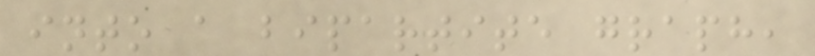into a bipartite graph,
